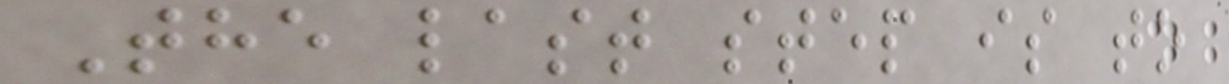The last step is to
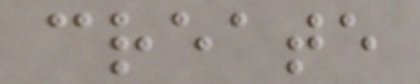create
